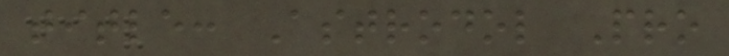title: Astrodol Pro
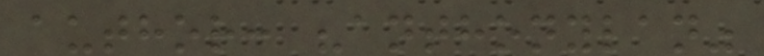author: "anthonylan"
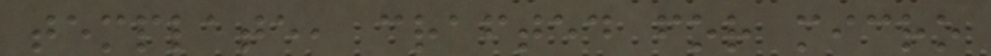template, crafted for micro
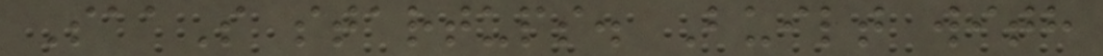SaaS startups. Built with
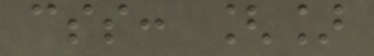css: []
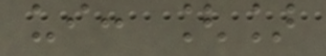ui: []
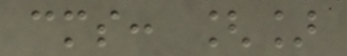cms: []
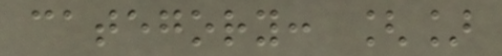category: []
